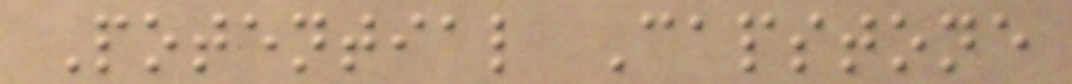Potential Capstone
